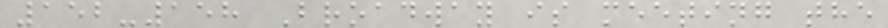152-158 Broadway is meeting the
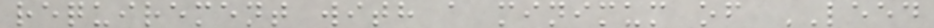requirement with a minimum of LEED
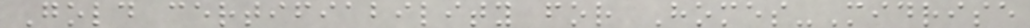Gold certifiability for Homes-Midrise
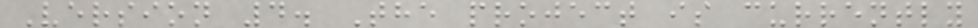Version 4. The project is currently
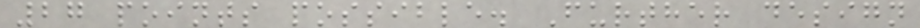27 points possible. Further design
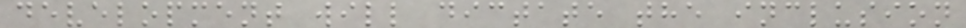development will dictate the inclusion
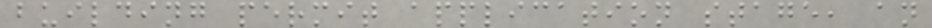building permit application stage, an
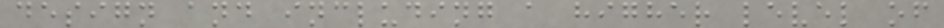design and including a higher level of
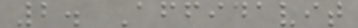2. Affidavit
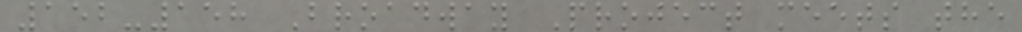152-158 Broadway Project meets the
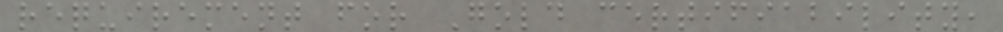requirement for Gold certifiability,
